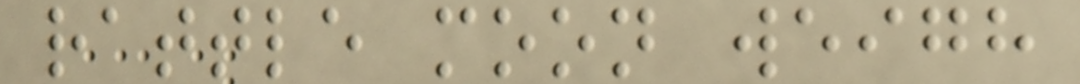rattle moon weigh
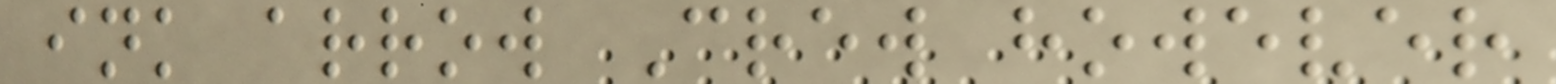ink arrow Crew however
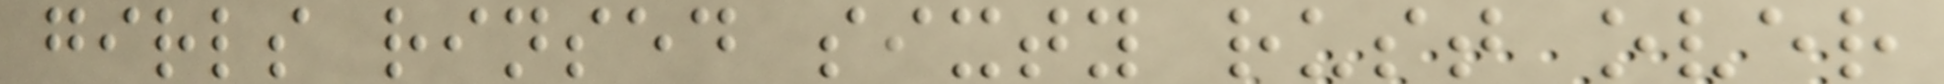girls rinsed sixty rust over
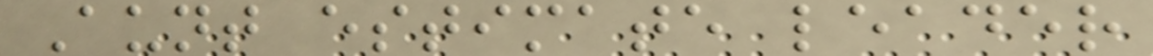Aunt estimate leader
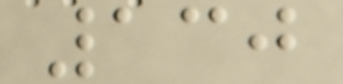130
